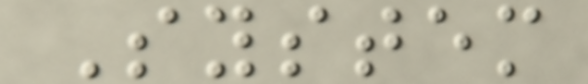System
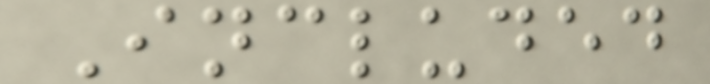Included
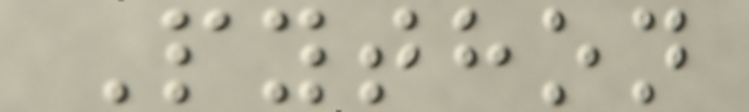Python
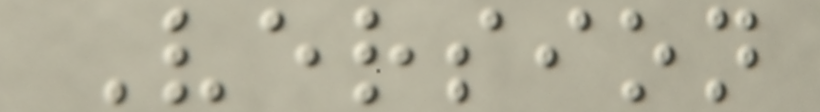Version
